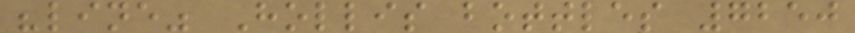"line" Hollis bottles 7250
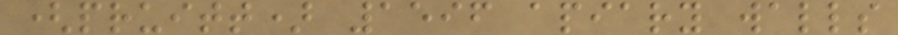(pruitt) 1596 apiary walls
